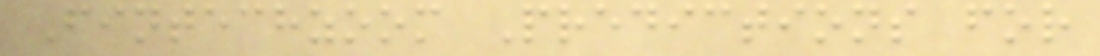Fintechzoom Predictions for
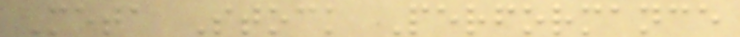Meta Stock Performance
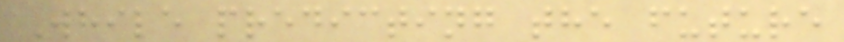While predicting the future
